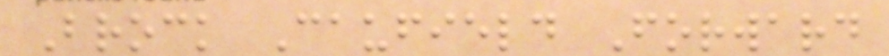Brock Caufield Forward
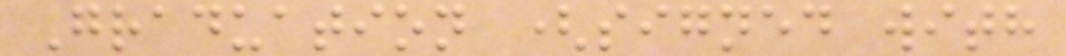Graduation (signed with
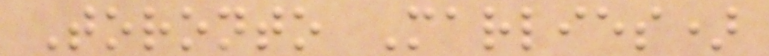Toronto Marlies)
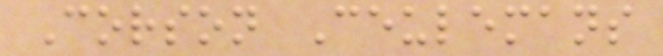Corson Ceulemans
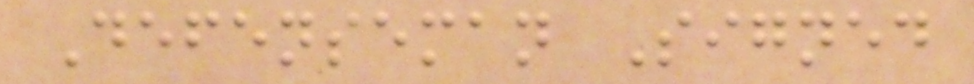Defenseman Signed
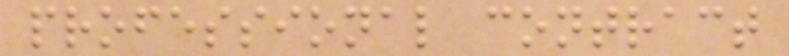professional contract
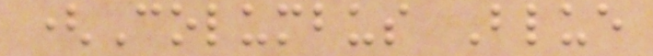(Columbus Blue
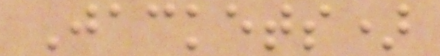Jackets)
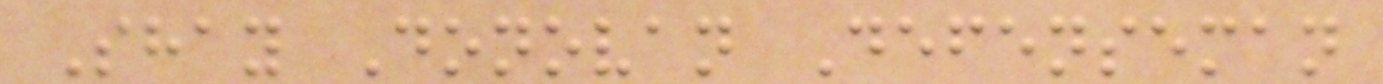Shay Donovan Defenseman
